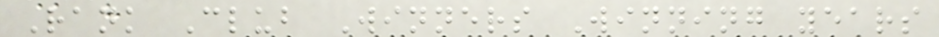Rank Club Winners Winning years
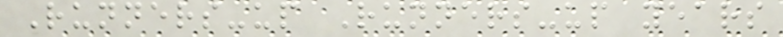Runners-up Runners-up years
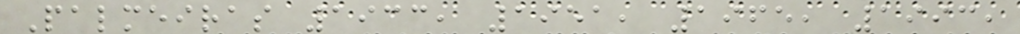Palmeiras 1933, 1951, 1965, 1993,
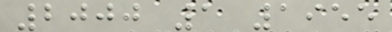2000 1 1955
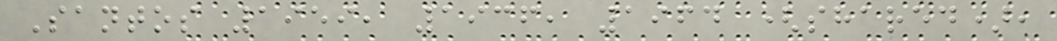Santos 1959, 1936, 1964 (shared),
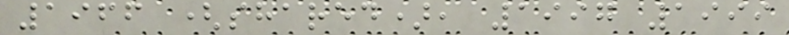1966 (shared), 1997 1999
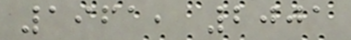1961, 2001
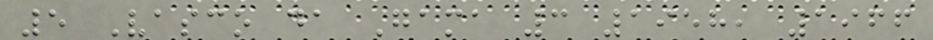5 Vasco da Gama 3 1958, 1966
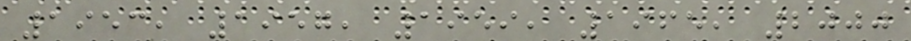1953, 1957, 1959, 1965, 2000
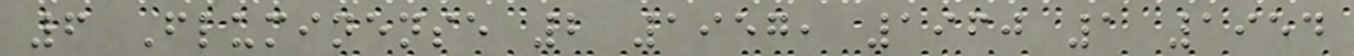6 Fluminense 2 1957, 1960 1 1954
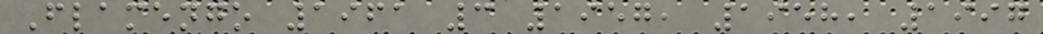Flamengo 1961 3 1957, 1958, 1997
